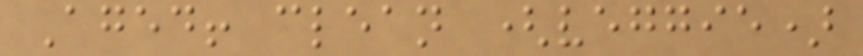Aged! clean (veggie)
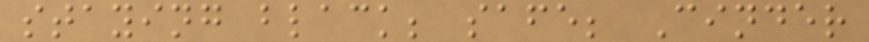staying black; safe; Cinder
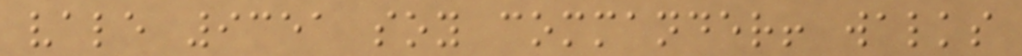vale 9351 soy commander! walks
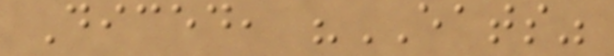Diced, "EATS"
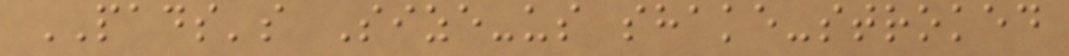PADS's Size-us shake-stroked
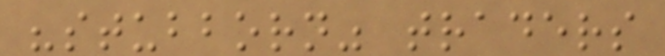"stubborn" traders
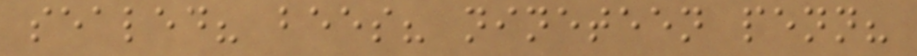sealed? bees? nineteen penn?
